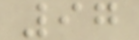97
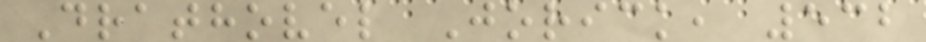Drathovel Jorick, 532
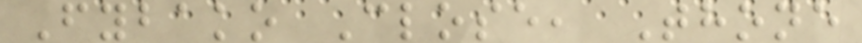Fybako Close, Thone
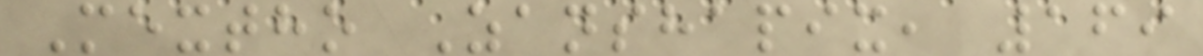Mextho Zanshapix, 169
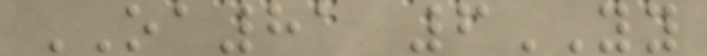OA81 6YY
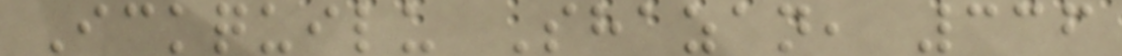Ickquilu Shazan, 336
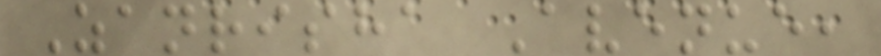Zanrisha Avenue,
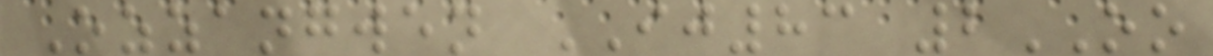Ozzangwen IJ83 2OO
